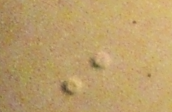in
